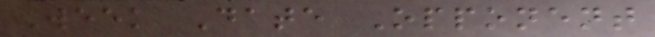Week Date Opponent
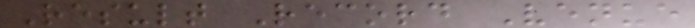Result Record Venue
